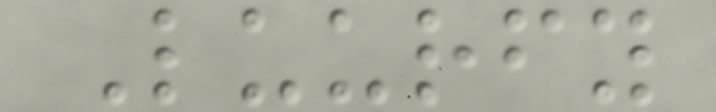Luurfy
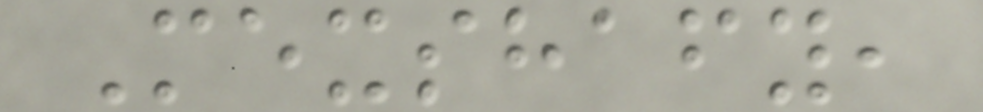Mexshafy,
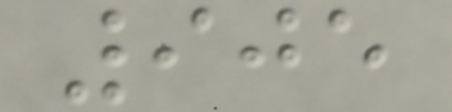905
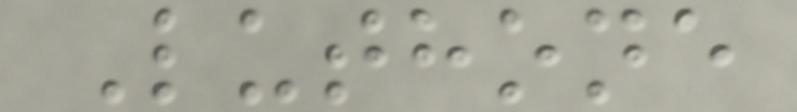Luthone
